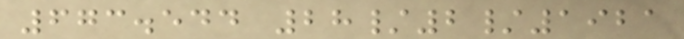673.544 28/2/1921
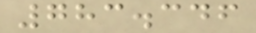783.346
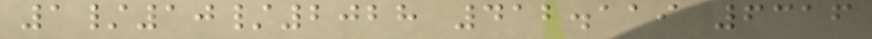1/10/2028 412.119 6316
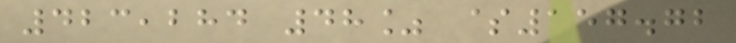423,284 48% $157.72
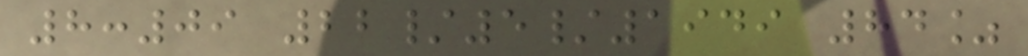8:09 22/5/1949 84%
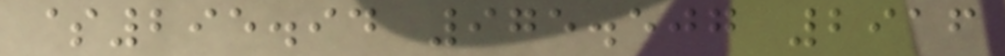$295.94 975.507 2916
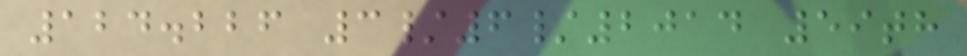124.226 3/6/2014 59th
